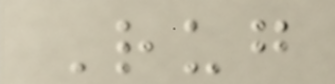Rug
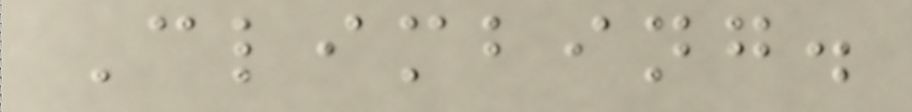Climbing.
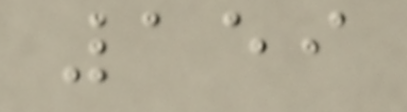159
